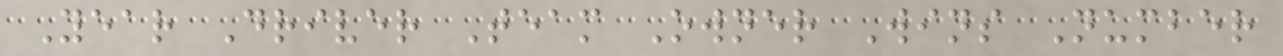Year Driver Team Owner Wins Number
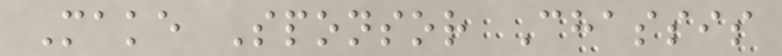Make Sponsor Chassis
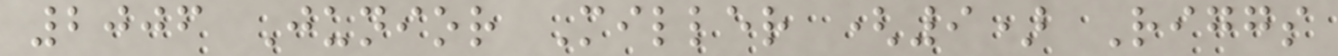2006 Junior Miller (9) Riggs
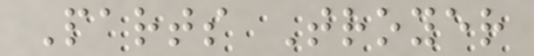Parts Troyer
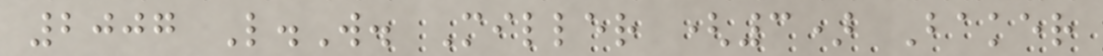2007 L.W. Miller (3) Baker
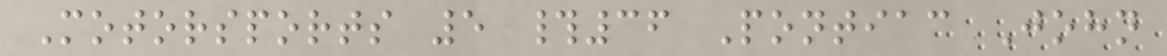Motorsports 5 #36 Pontiac John
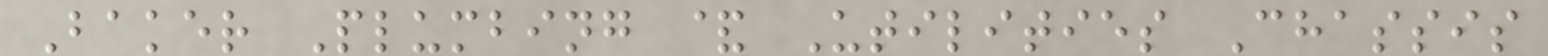Baker Plumbing & Utilities Chassis
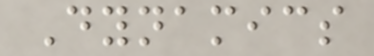Dynamics
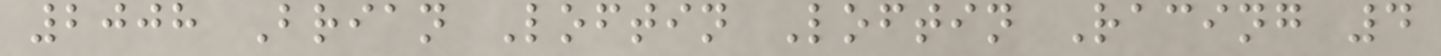2008 Brian Loftin Loftin Racing 4
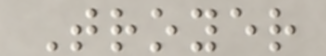Troyer
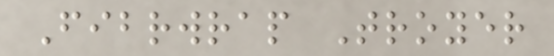Fibrwrap Troyer
